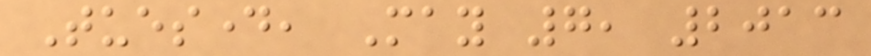Tuesday, May 7, 2013
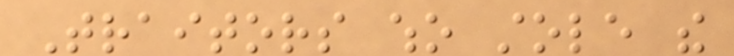Traitors who stole the
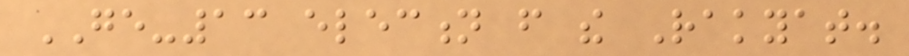GE-13 election from the Rakyat.
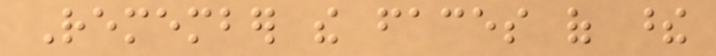Remember the faces of these
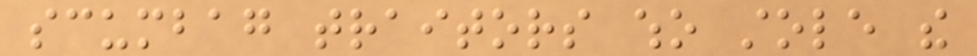scumbag traitors who stole the
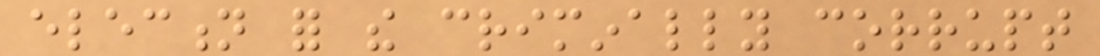election for the criminally corrupt
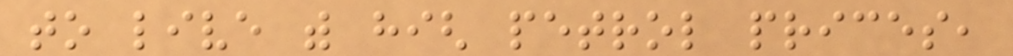to live with high petrol prices,
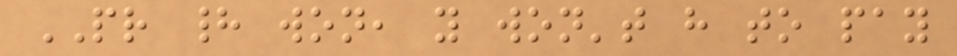PR had won, you won't have to pay
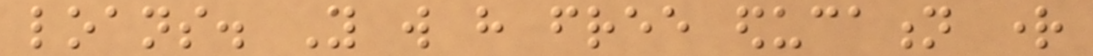loans. You will have free education right
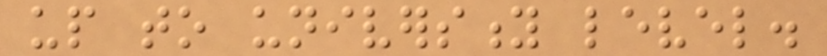up to university level.
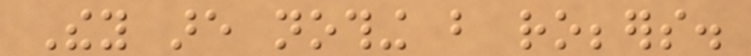They are nothing but robbers.
